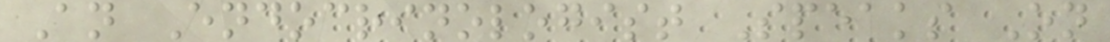An Endocrinologist Speaks On
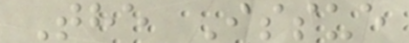The Issue
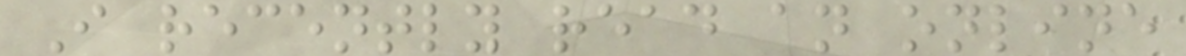I recently read an online
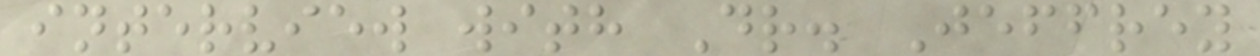interview with Dr. Jeffrey
